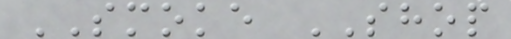SMOKE SHOP
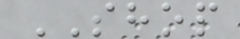SHOP
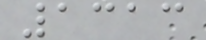1313
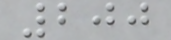200
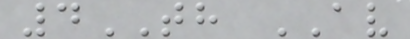4TH AV
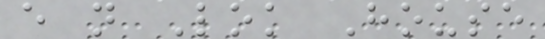e n Lok House
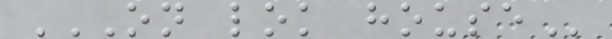ON LOK HOUSE
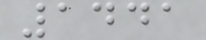1441
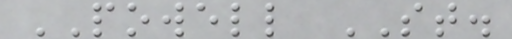POWELL ST.
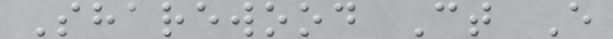Sharewood Ct E
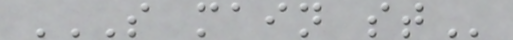S MAIN ST
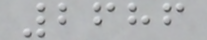2686
